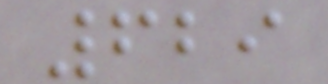629
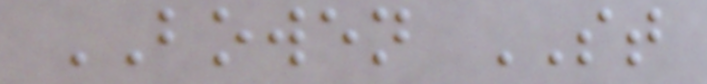BOWEN ST
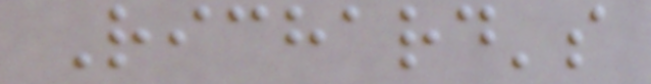Richard's
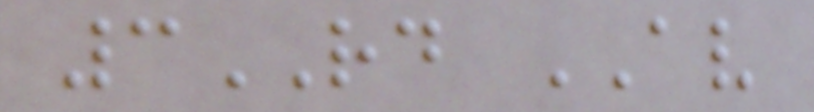3RD AV
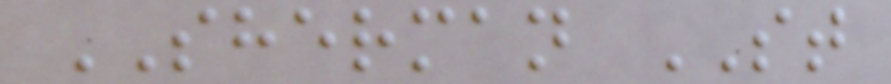SHERMAN ST
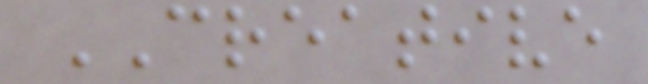CREATIVE
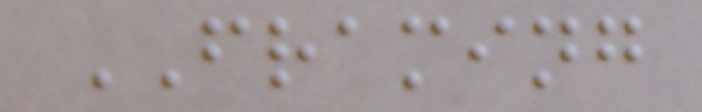FRAMING
